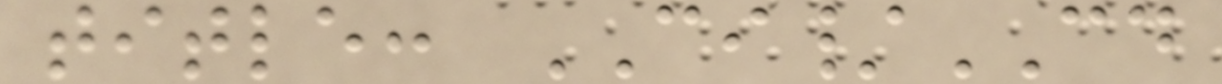title: CI/CD
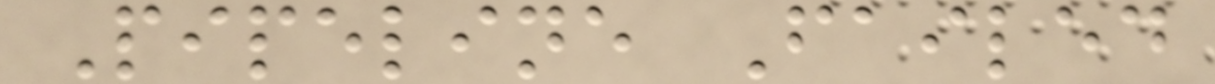Pipeline Failed
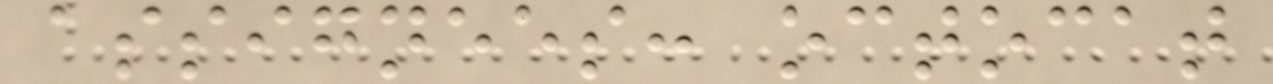assignees: octocat
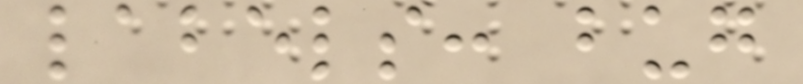labels: bug
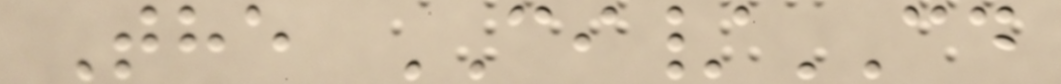The CI/CD
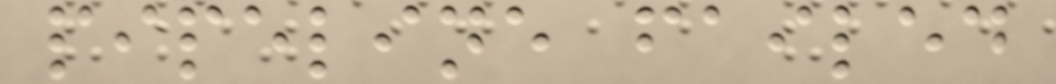pipeline failed
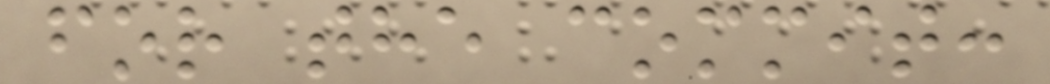for the commit:
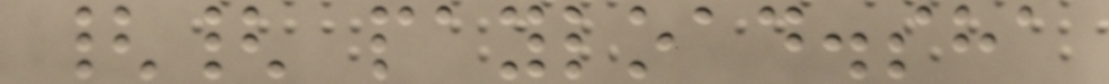{{ payload.sha
